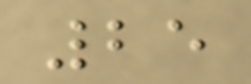25
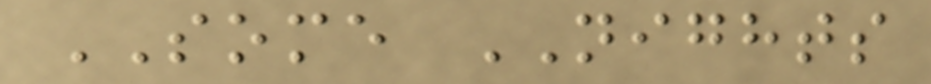SOME NIGHTS
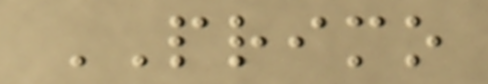PRIMO
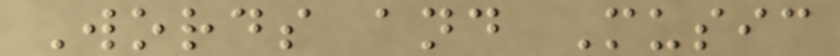Words and Music
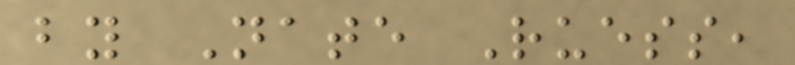by Nate Ruess,
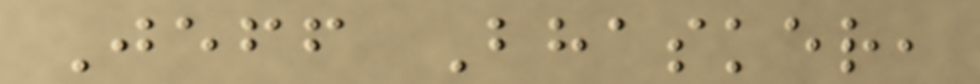Jeff Bhasker,
